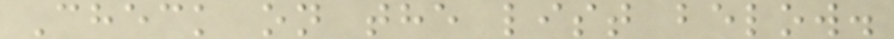Check on the list below.
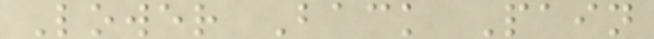Lower Back Pain
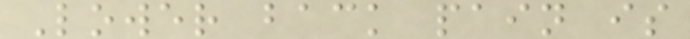Lower back pain is
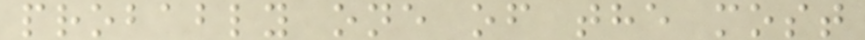probably one of the most
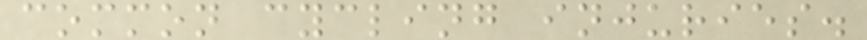common cycling injuries.
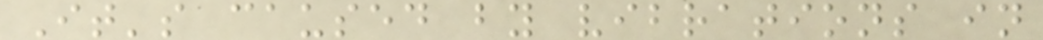It's caused by vibrations in
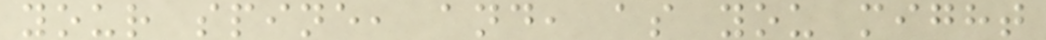your spine, and, as you might
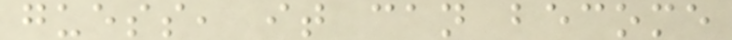guess, it can become
